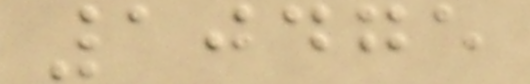10475
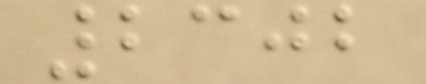2302
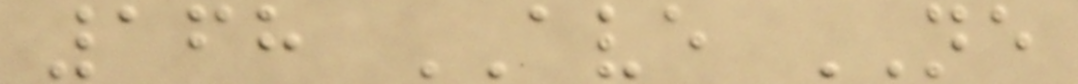168 AVE NE
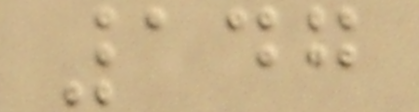147
